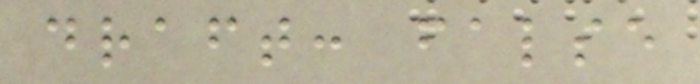draft: false
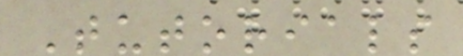Tutorials
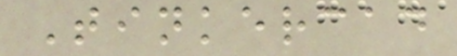Tinkercad
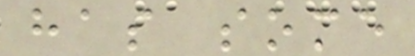has some
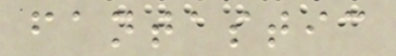fantastic
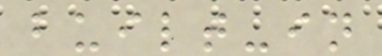built-in
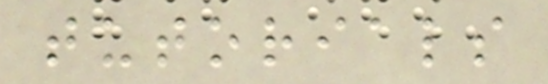tutorials
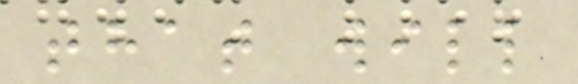that will
